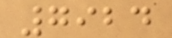7924
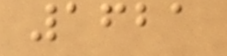1621
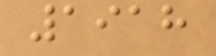1918
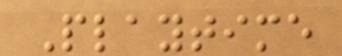Playtime
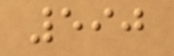590
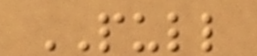PULL
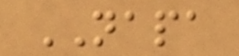NAPA
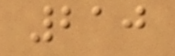210
